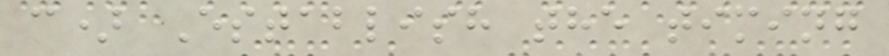c) Establish the timing
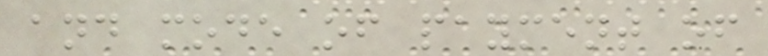and mode of payment of
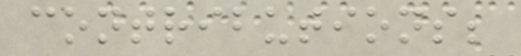contributions;
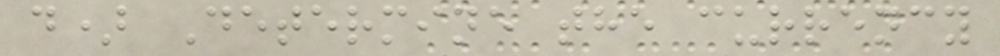d) Determine the currency
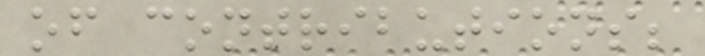of contributions;
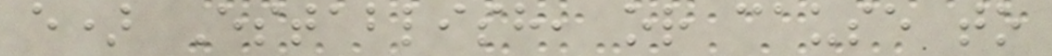e) Establish, or cause to
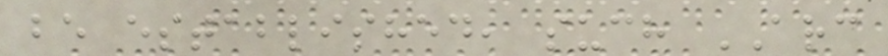be established, such ARC
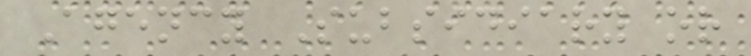Agency Subsidiary or
